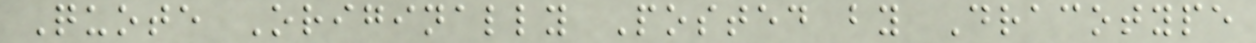Quote Originally Posted by Dracotype
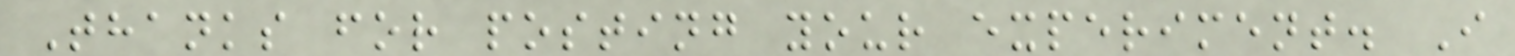Thanks for posting your experiment. I
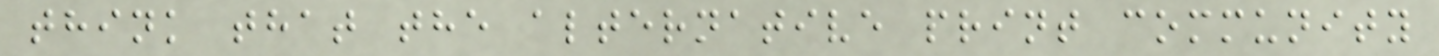think that the alternative print community
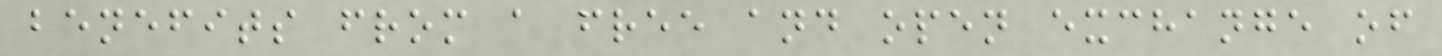benefits from a free and open exchange of
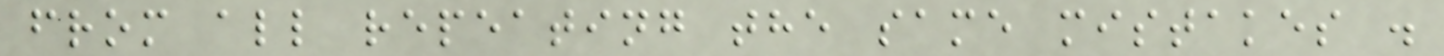from all repeating the same mistakes .
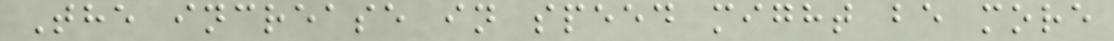The increase in speed might be more
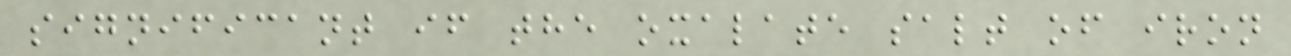significant if the oxalate salt of iron
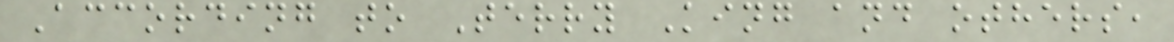According to Terry King and others,
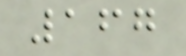167
